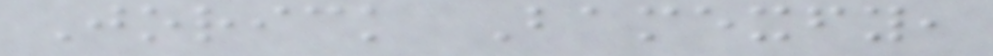Jorick Bamexfy,
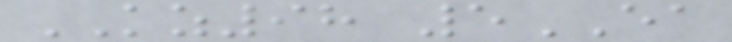KZ98 5EA
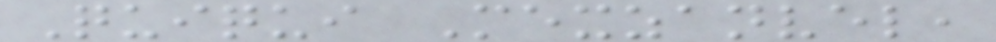Quiqui Mexzanvel,
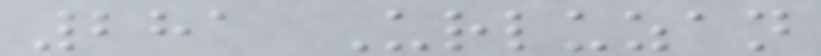281 Urluzan
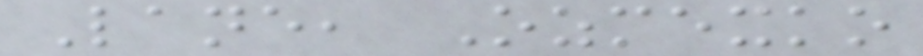Lane, Ozmexko
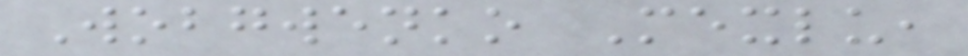Wobgwenko Mexlu,
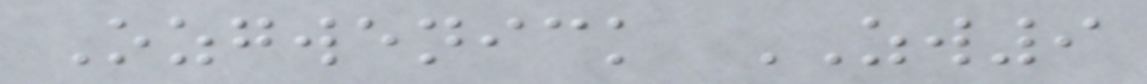Ozgwenick ZW9
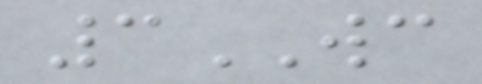3WC
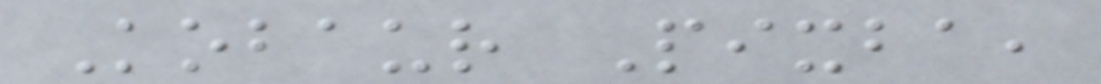Kobaur Pixba,
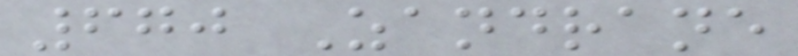670 Zandrane
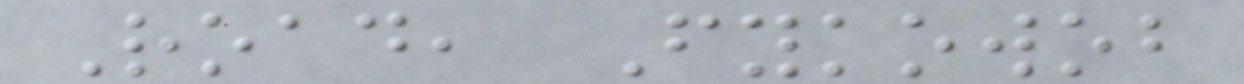Road, Fykowob
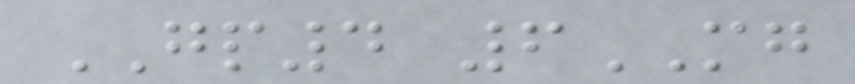GP4 6MG
